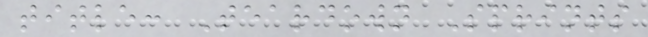title: Teardown Sprints
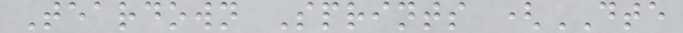Teardown Sprints (DTE
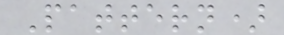Pattern)
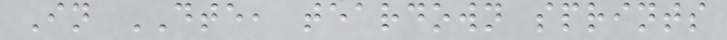In DTE, teardown sprints
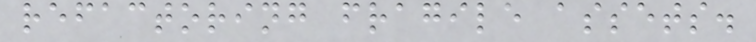refactoring fragile assets.
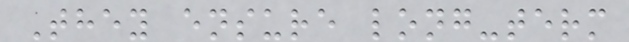They ensure long-term
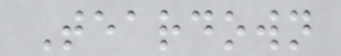Teardown
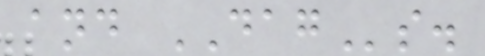and DAGs.
